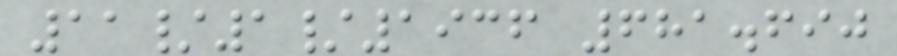11/1/1936 681.690
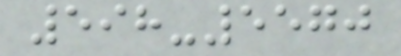598-5570
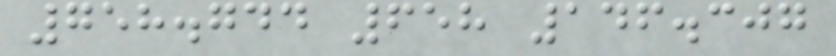758.744 658 146.307
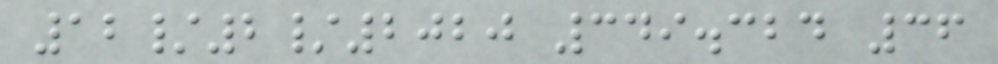12/2/2020 349.324 36
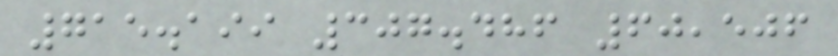715.199 307.486 60,506
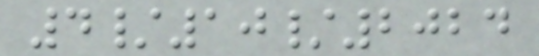4/10/2024
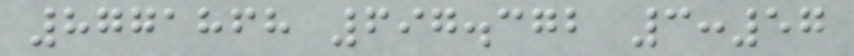8771868 697.372 3:57
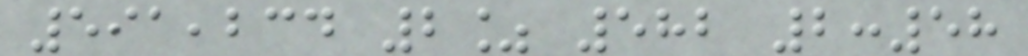591,234 2% 582 2:58
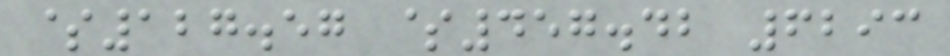$127.57 $457.42 6293
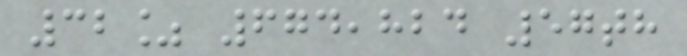32% 674,824 57th
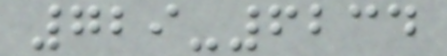729-6234
